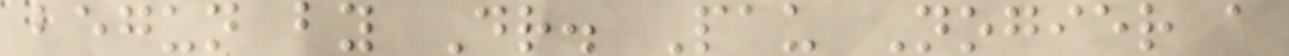begun by Dr. Pau Nogier a
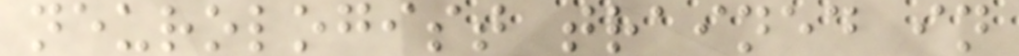neurologist trained in
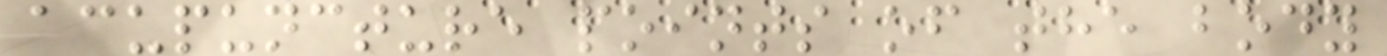acupuncture points of the body
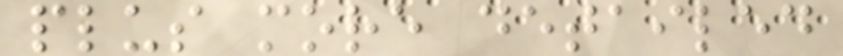plus more detailed
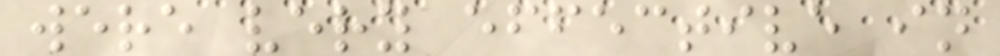were very effective in
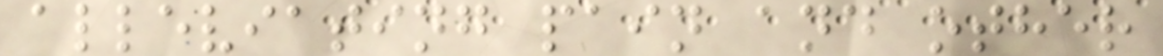alleviating pain and other
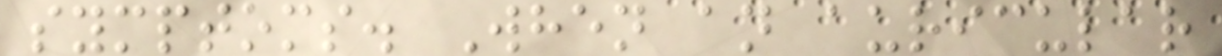symptoms. When an auricular
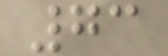73
